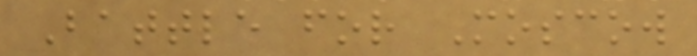Battle for Moscow
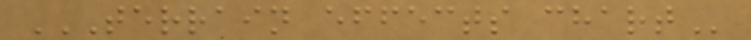TERRAIN EFFECTS CHART
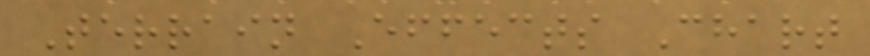Terrain Effects Chart
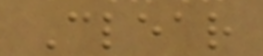Clear
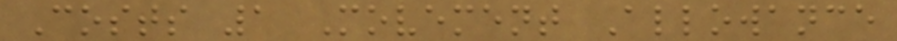Costs 1 Movement Allowance
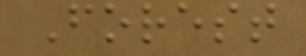Forest
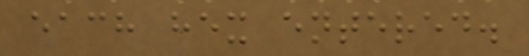each hex entered.
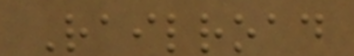Railroad
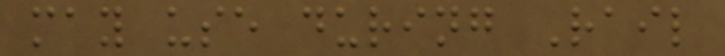may use during Rail
